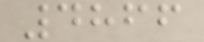4866
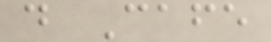d Cafe
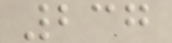237
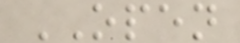OPEN
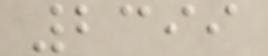2399
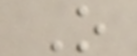O
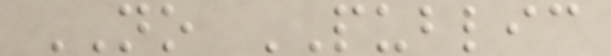NO PUBLIC
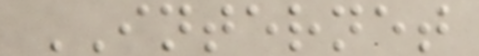INTERNET
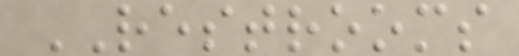RESTROOMS
